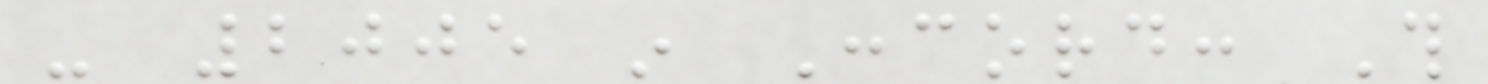- 2005 in Concord: This
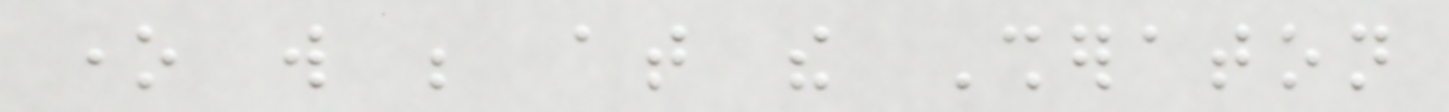one will be at the Sheraton
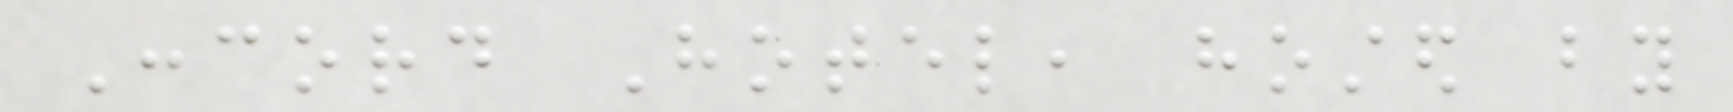Concord Hotel, hosted by
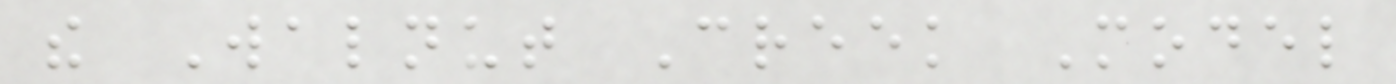the Walnut Creek Model
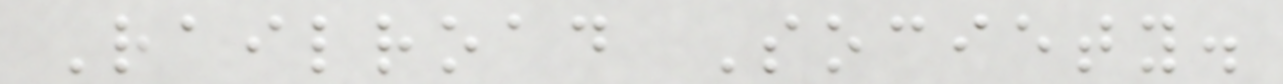Railroad Society.
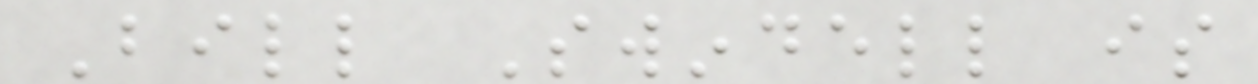Bill Swindell is
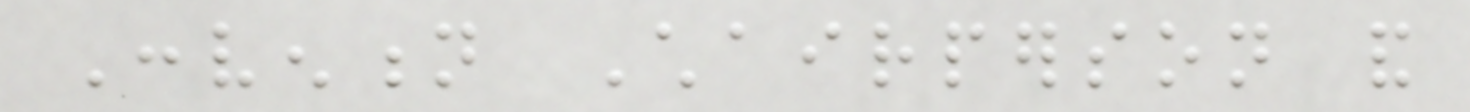Convention Chairperson and
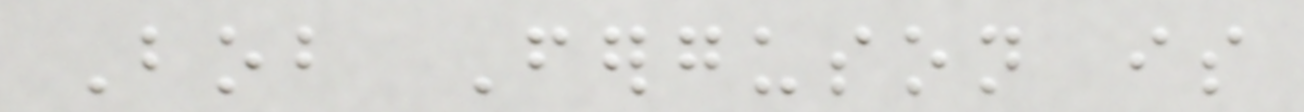Bob Ferguson is
